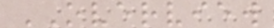OVERVIEW
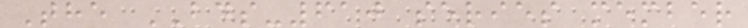The BDS-610 series member
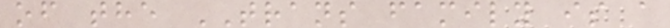of the TRANS family is a
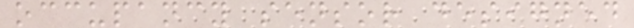occupancy sensor designed
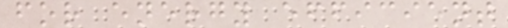for energy efficient
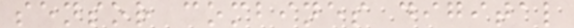sensor combines digital
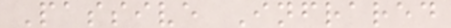Passive Infrared
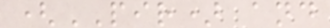(PIR) and
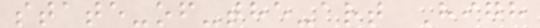state-of-the-art High
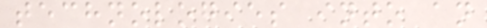technologies into an
